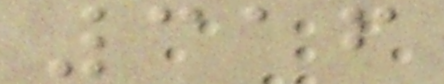316
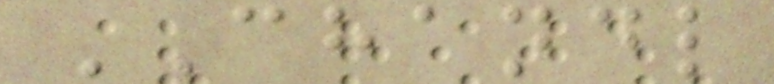CHANDL
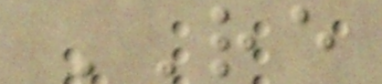RE
